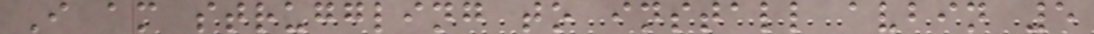I am struggling to install avbin 5
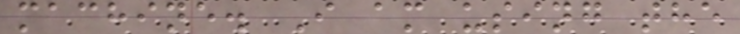machine. I am using the
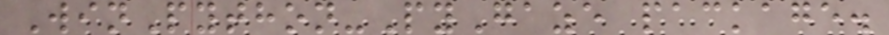WinPython-PyGaze package.
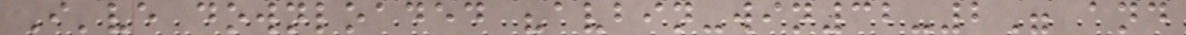I've downloaded "avbin-win32-2" and
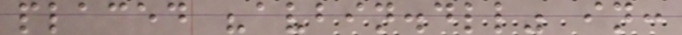placed "avbin.dll" in:
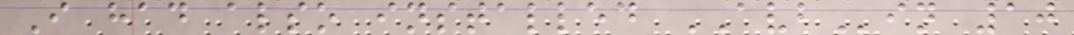I had also installed AVBin 10
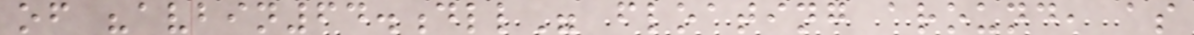of "avbin64.dll" floating around, as
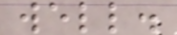well.
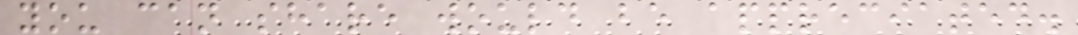you can share would be appreciated.
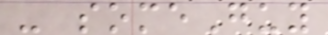- someGuy
